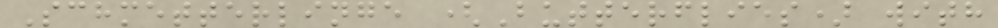Schmetterlinge (Butterflies) with
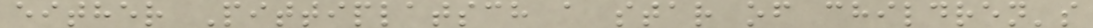either Pittiplatsch a star of children's
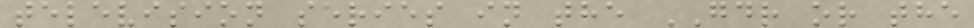television series in the GDR or the
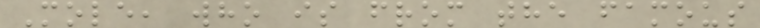Mole, who is from the famous
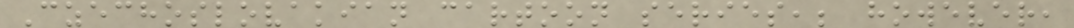Czechoslovakian cartoon series,; however,
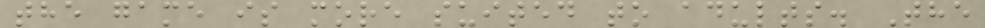the game is more suited to adults. The
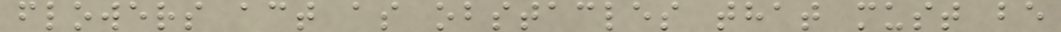flowers act as obstacles that must be
